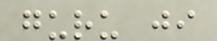guru ji
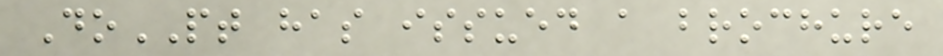DoPT has issued a brochure
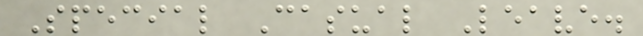Special Casual Leave.
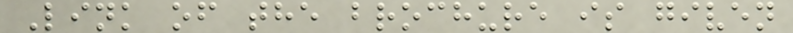Link of the brochure is given
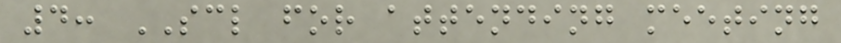4: SCL for attending meeting
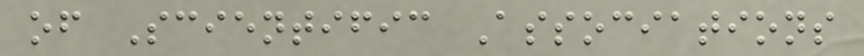of Scientific Associations
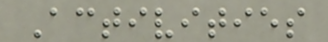Activities
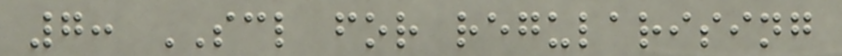7: SCL for regularising
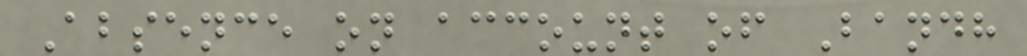Absence on account of Bandh
